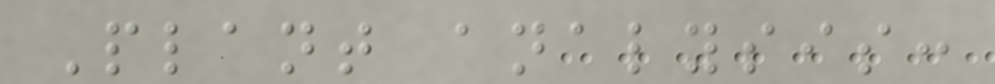Plant analysis:
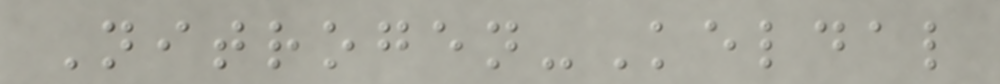Nitrogen-Keldal
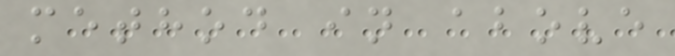method in above
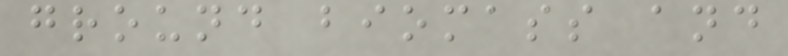ground biomass and
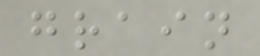grain
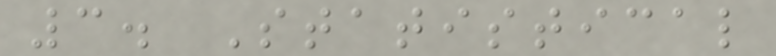3. Statistical
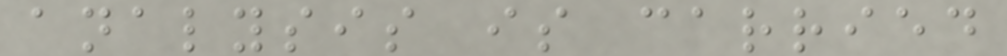analysis is carried
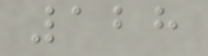128
